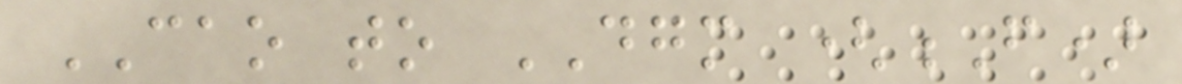CAO to DGM (F)
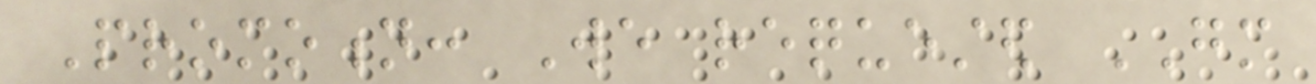Promotion: We requested GM
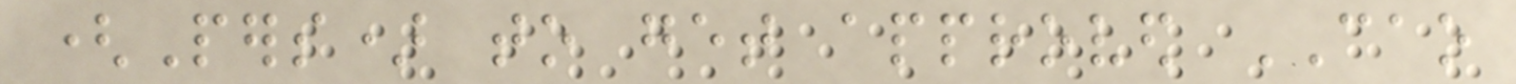(Pers) to get approved CAO
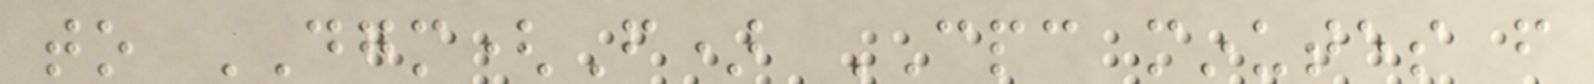to DGM(F) CPC minutes from
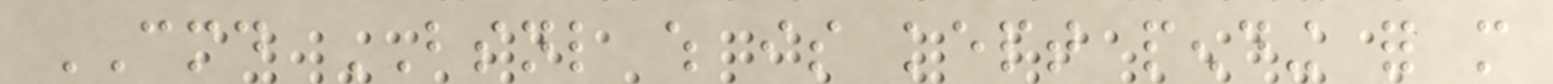CMD BSNL which is kept pending for more
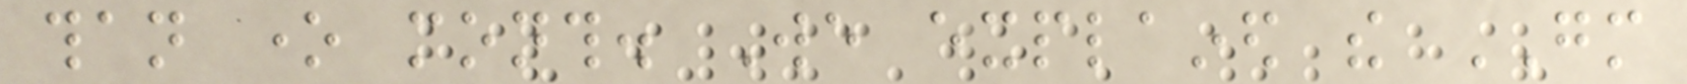than one month. We explained the GM
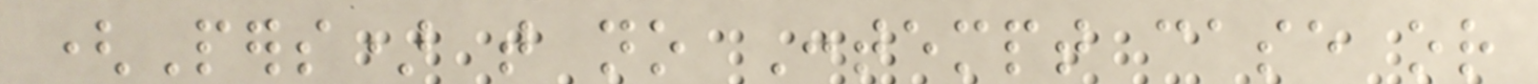(Pers) that no Contempt case or
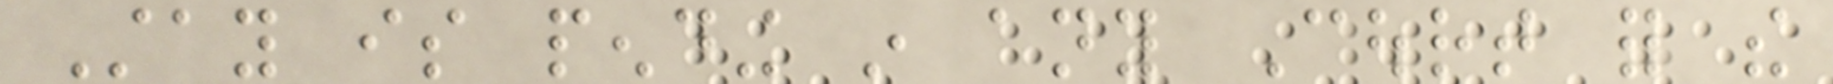Stay is pending in any Court for the
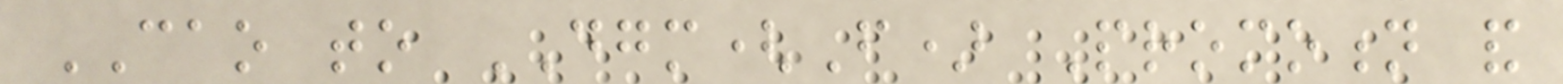CAO to DGM(F) Promotion and
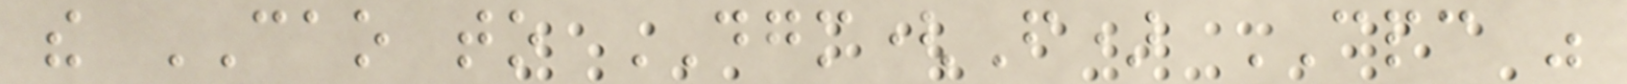the CAO to DGM(F) CPC was
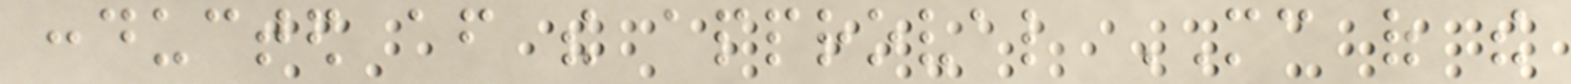conducted after the approval MC of the
